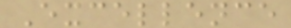Excellence
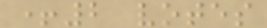+2 votes
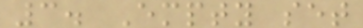3. Empty set
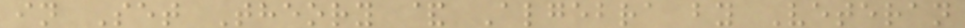in Set Theory & Algebra by Veteran
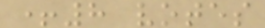+8 votes
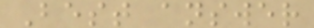Best answer
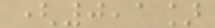(0,1]
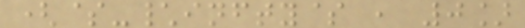($-\infty$ , 0]
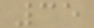35
